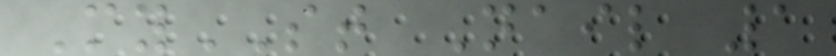MyST Nail 1
